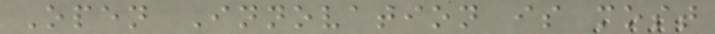Open Innovation is most
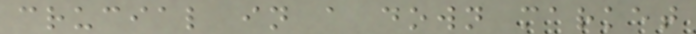crucial in a down market
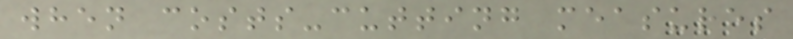when costs-cutting measures
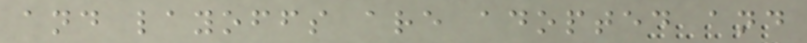and layoffs are adopted and
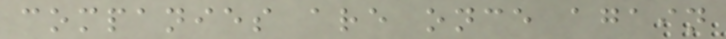companies are once again
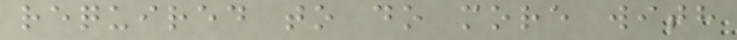required to do more with
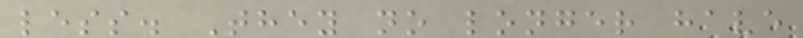less. They no longer have
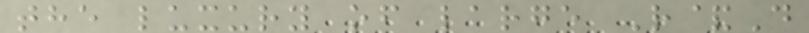the luxury of large R&D
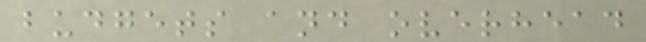budgets and overhead
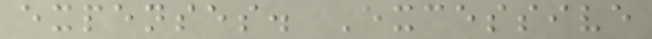expenses. Excessive
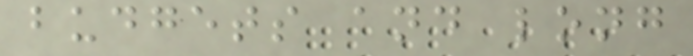budgets and long
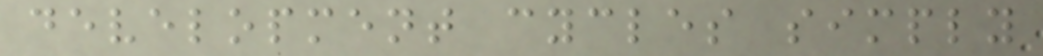development cycles simply
